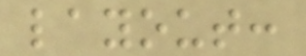layout:
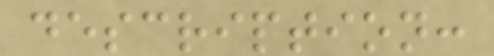description:
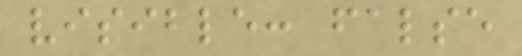visible: false
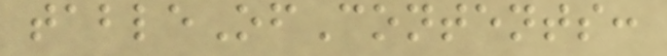tableOfContents:
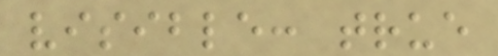visible: true
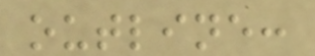outline:
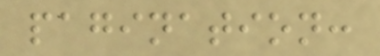pagination:
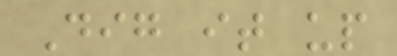Dig it up
